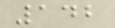142
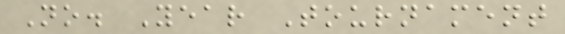No. Year Tournament
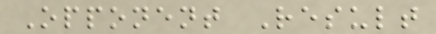Opponent Result
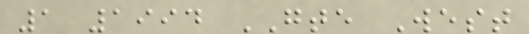1 1994 GTE West
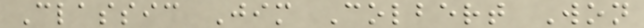Classic Jim Colbert Won
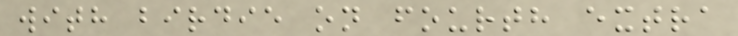with birdie on fourth extra
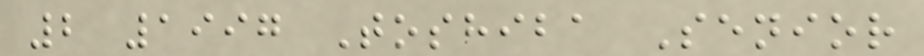2 1997 Toshiba Senior
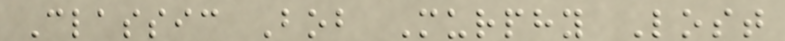Classic Bob Murphy Lost
